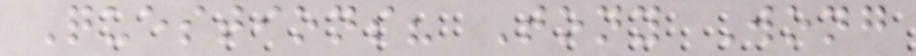Questions? Tony Wong
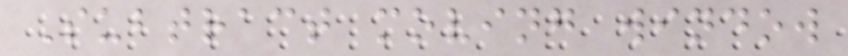Subtract moving window
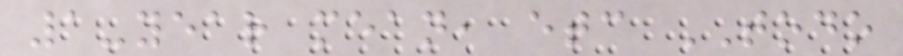1-year mean, etc TODO
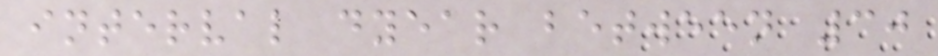interval dyear between 30
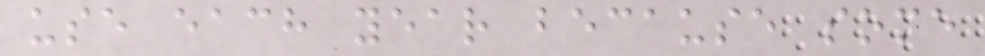use each year because some
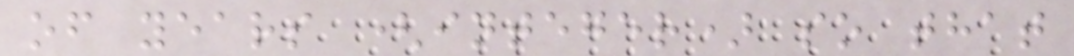of years (integer) so that
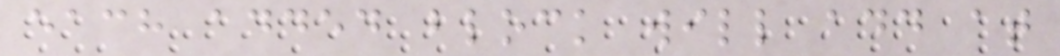each added block will add at
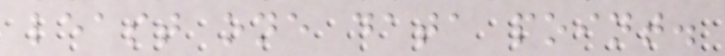least one data point.
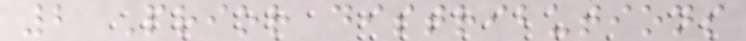2 Prior distributions
